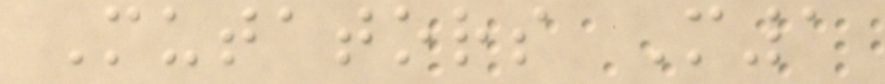Mutators M1
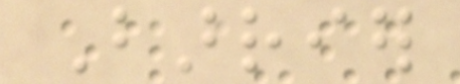Barrier
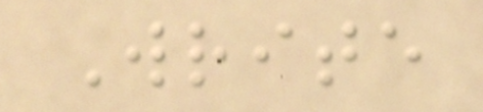Write
